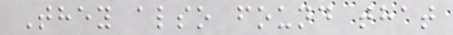They also found that
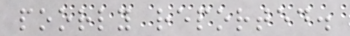poorly reported.
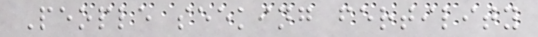People seeking fertility
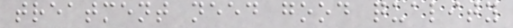treatment need good quality
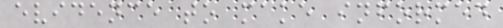evidence to make informed
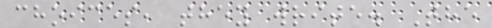choices, they write. The
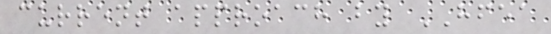current approach by HFEA
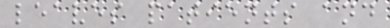leaves patients and
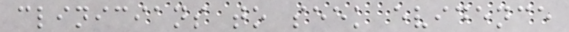clinicians to seek evidence
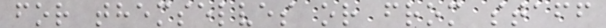for themselves or from staff
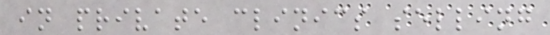in private clinics selling
